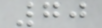70
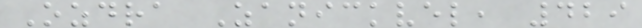Ozdra Zanickvel, 429
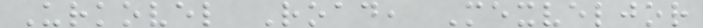Urkovel Road, Mexveljor
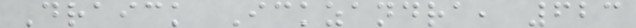Draick Ickzandra, 623
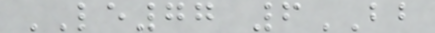LE77 6BB
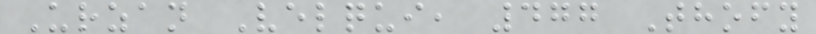Urzan Velqui, 477 Thofy
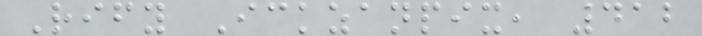Rify Ickzanpix, 412
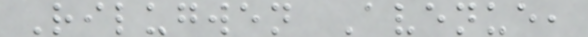Rilugwen Avenue,
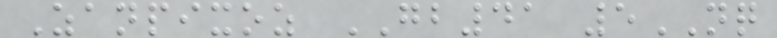Zanpixoz GB41 5NQ
